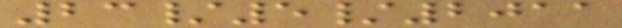23/5/2011
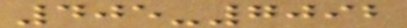405-7092
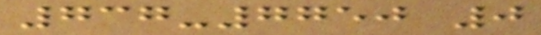737-7750 0
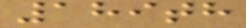189th
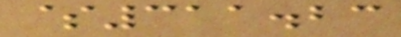$311.23
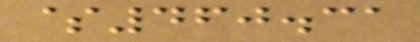$460.31
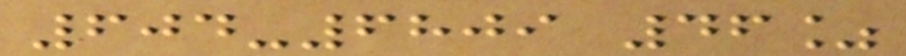604-6809 46%
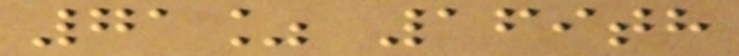71% 169th
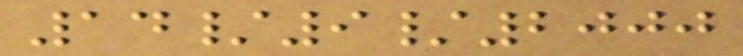14/9/2000
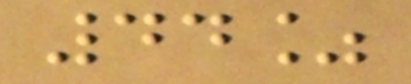44%
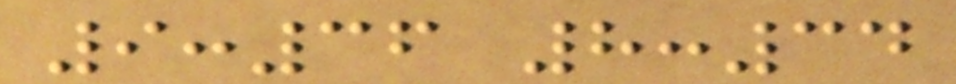9:36 8:34
